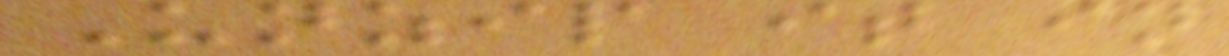Unzip it in
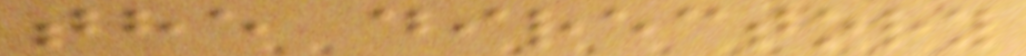the directory
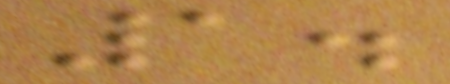1.
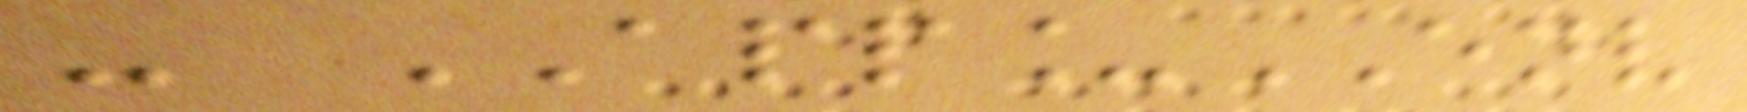- APP_ENV
